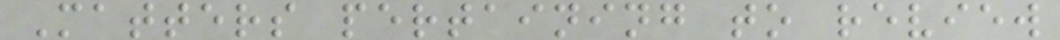Matters pertaining to review
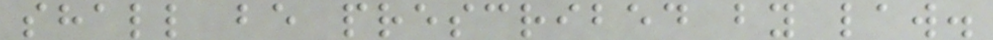shall be prescribed by law.
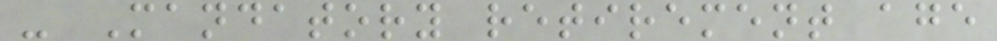- Mandatory retirement age
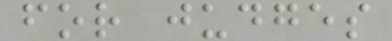for judges
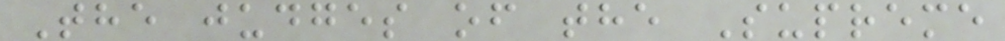The judges of the Supreme
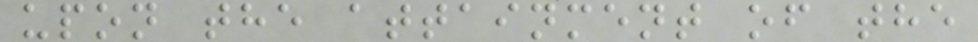upon the attainment of the
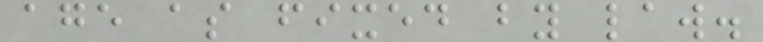age as fixed by law.
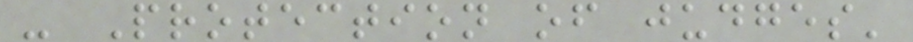- Protection of judges'
